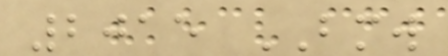2015 BMW
